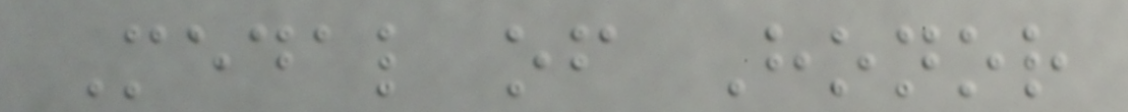Medal of Honor
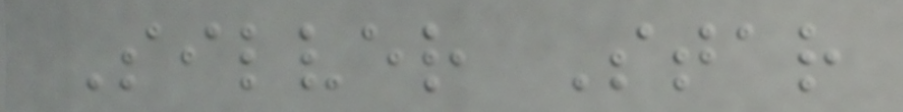Silver Star
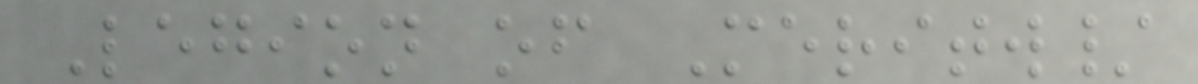Legion of Meritw/
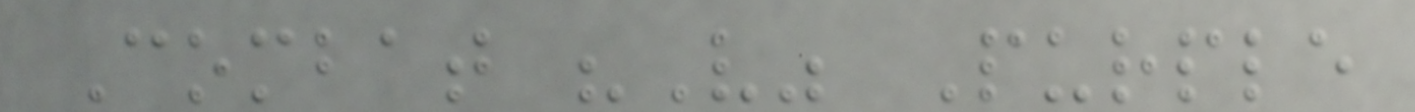Combat "V" Purple
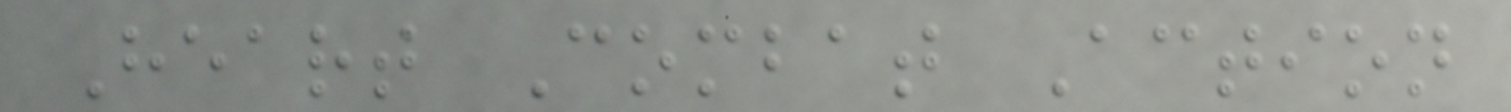Heart Combat Action
